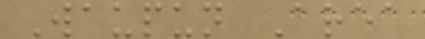Waupun Area
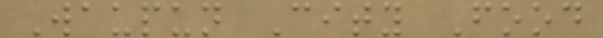Waupun City Food
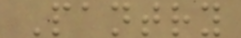Pantry
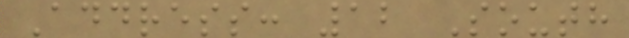Address: 12 South
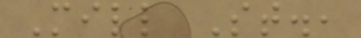Mill St.,
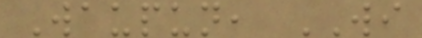Waupun, WI
